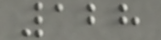128
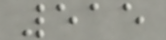515
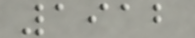1912
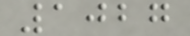1027
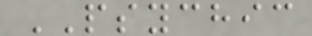PSYCHIC
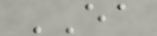EA
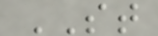ST
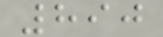890
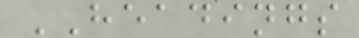HEADINGS
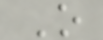O
